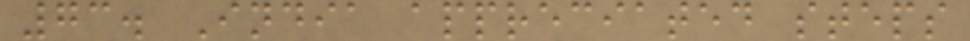73. India appreciated steps
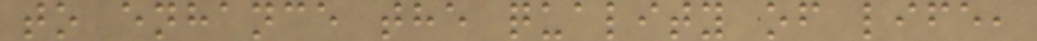to enhance the quality of life,
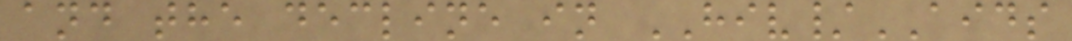and the decline in HIV/AIDS
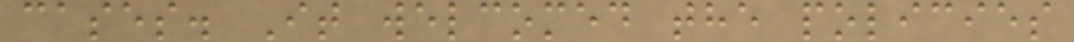cases. It welcomed the policies
